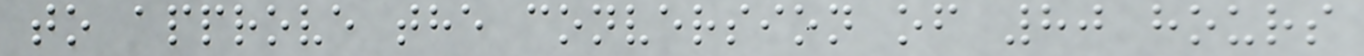to approve the conversion of 80 hours
